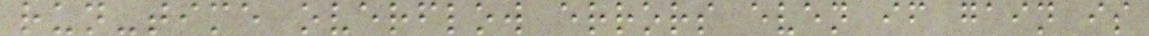run-time overflow errors even if gain is
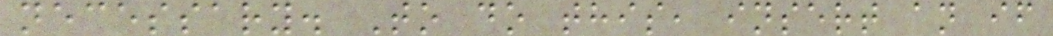necessary. To do this, insert an if
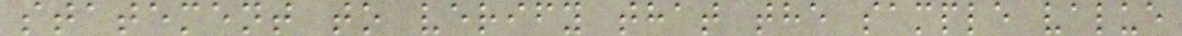statement to verify that the sample value
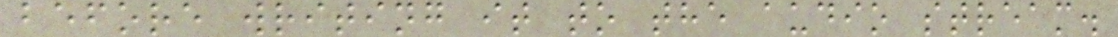before writing it to the audio stream.
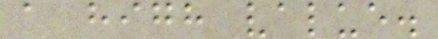a high value.
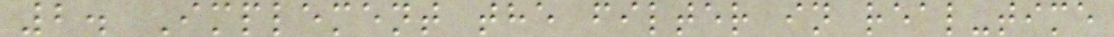2. Implement the filter in real-time
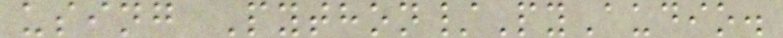using Python/PyAudio.
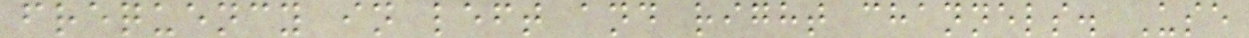frequency in left and right channels. Use
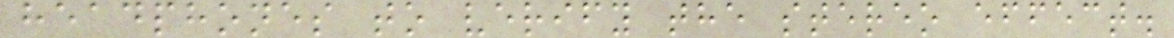headphones to verify the stereo effect.
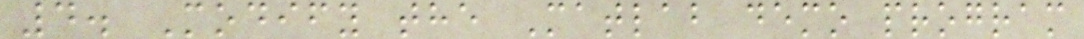4. Modify the Matlab demo program
